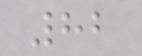82
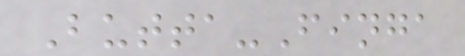Butta-Finga
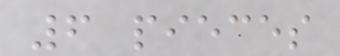6 pieces
